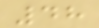48
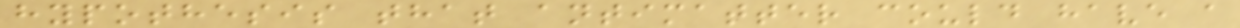hypothesis that antimatter could have a
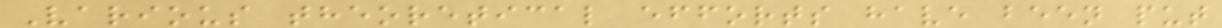Various theoretical efforts have been put
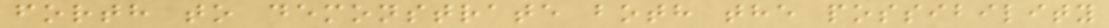forth to demonstrate both the possibility
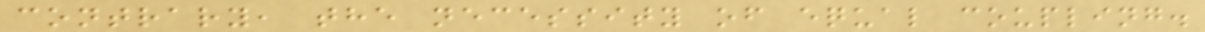contrary, the necessity of equal coupling.
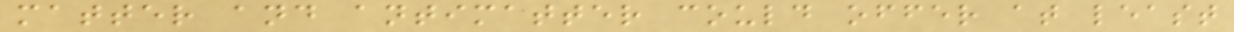matter and antimatter could offer at least
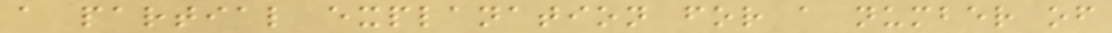a partial explanation for a number of
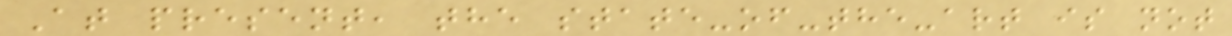At present, the state-of-the-art is not
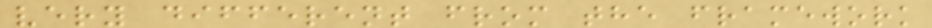very different from the framework
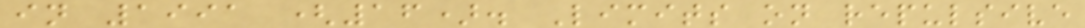in 1991 (16). Limits on repulsive
